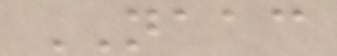NAAC
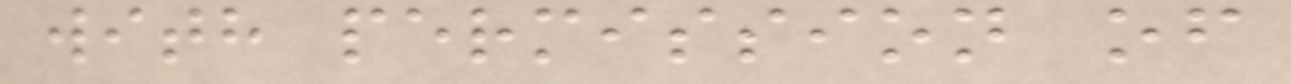with permission of
